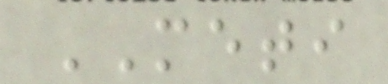METI
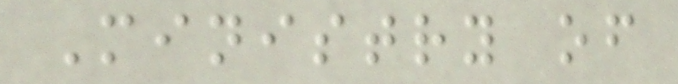Ministry of
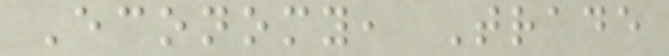Economy, Trade
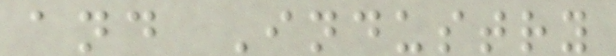and Industry
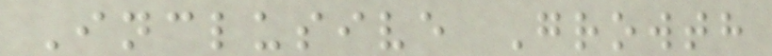Inclusive Growth
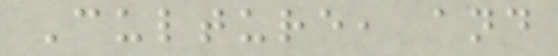Culture, and
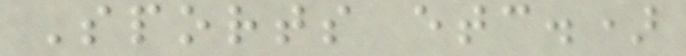Sports etc.)
